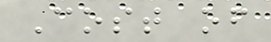Cost of
